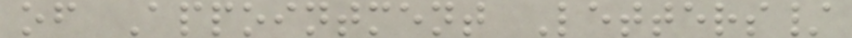of Appointment Letters/
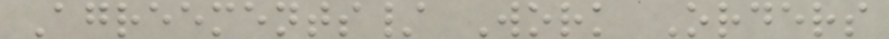Agreements/ Work Orders
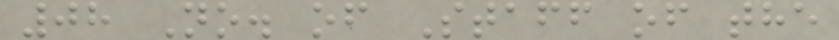08 No. of Staff of the
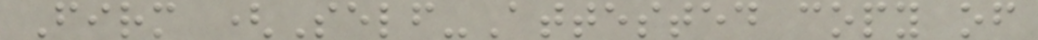Firm (Self-Attested copy of
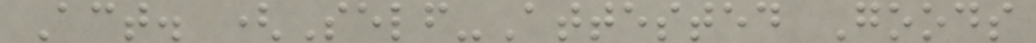Act. (Self-Attested Goods
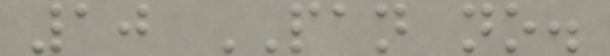10 PAN no.
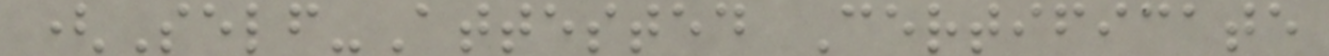(Self-Attested Certificate
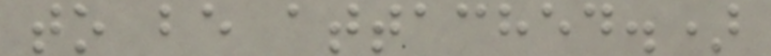to be attached.)
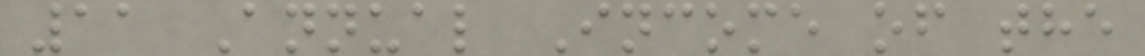11 Annual Income of the
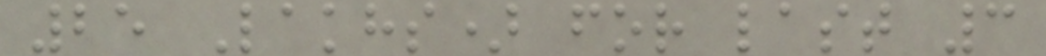25 Lakhs) for last 3
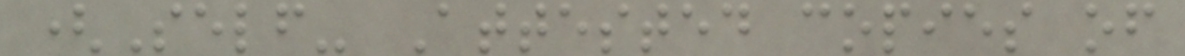(Self- Attested copies of
